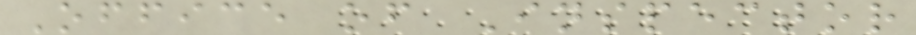Office of Inspector
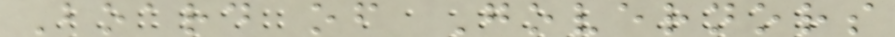Board of Governors
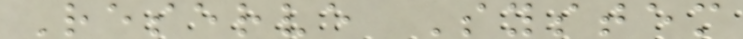Reserve System
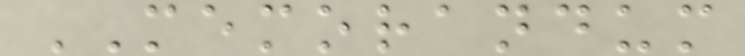MEMORANDUM
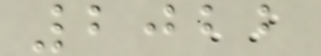2022
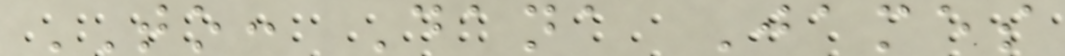TO: Dana James
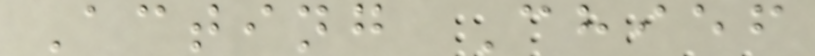Acting Chief
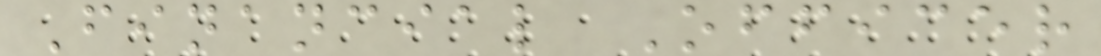Financial Officer
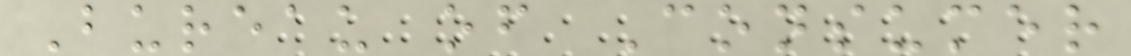Bureau of Consumer
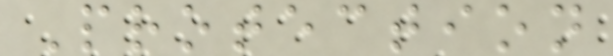Protection
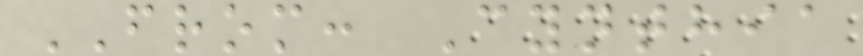FROM: Cynthia
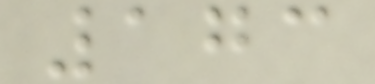173
